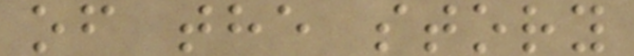of the story
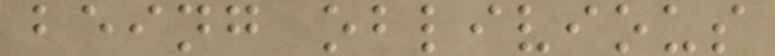being oblivious
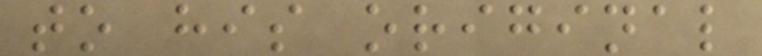to his original
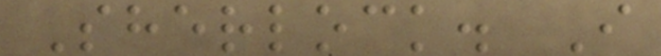Sherlock. I
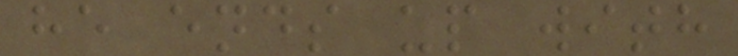he ends up with
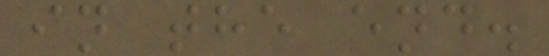in the end.
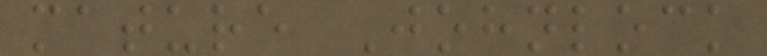mature Johnlock
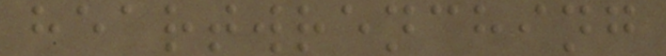heartwrenching
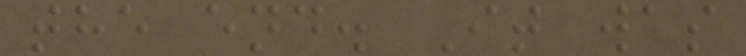the end. It was
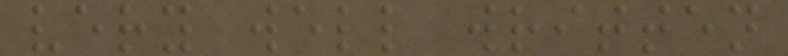very well written
